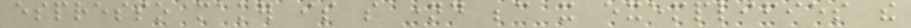espresso maker is so named because it exemplifies the
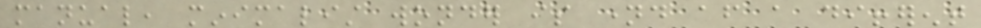manual, minimalist wonder is named after a different
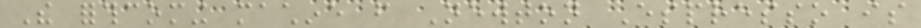The forthcoming machine from Newton Espresso is
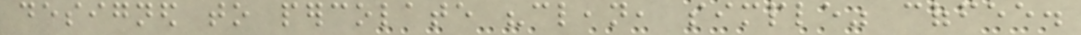designed to percolate "clean, simple" coffee.
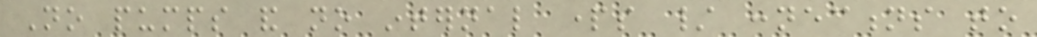No pumps and no internal parts / connections to
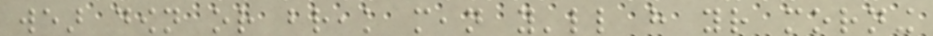wear down or break mean you'll have your morning
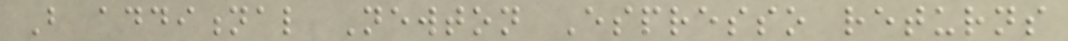But additional Newton Espresso returns
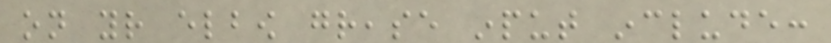on your elbow grease input include:
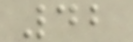42
